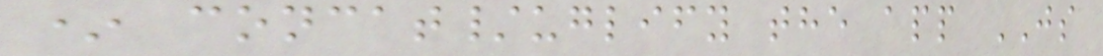* concat/uglify the app JS
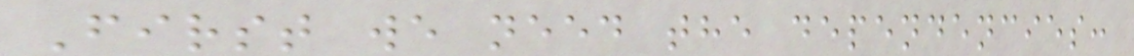First we need the dependencies:
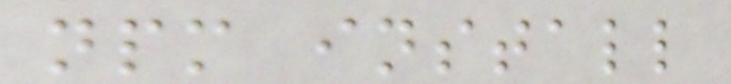npm install
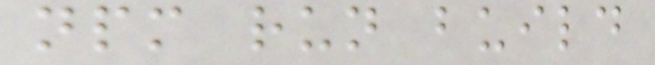npm run build
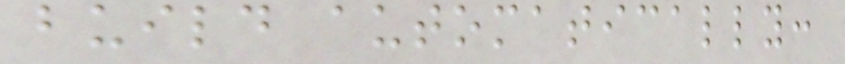build automatically:
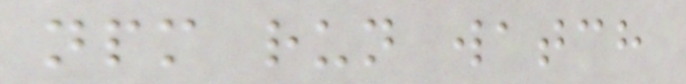npm run watch
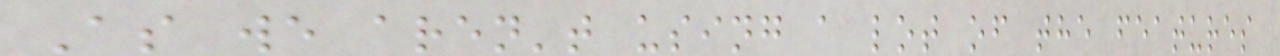As we aren't using a lot of the features
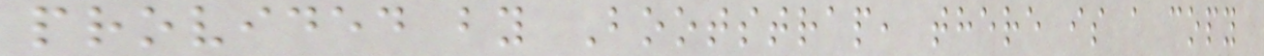provided by Bootstrap, there is a copy
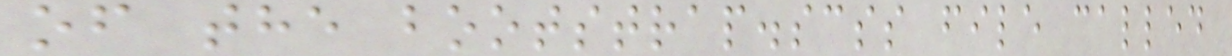of the bootstrap.scss file called
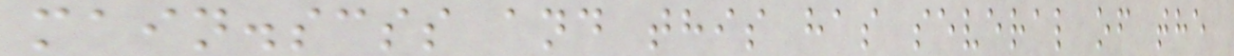main.scss and this has several of the
